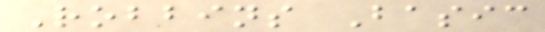Robbins Basic
